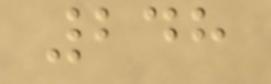248
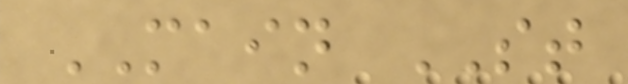MAIN ST
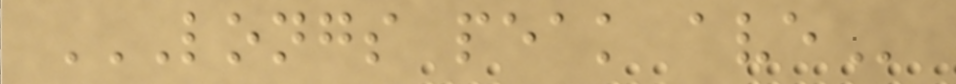LONGS PEAK AVE
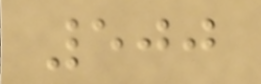500
